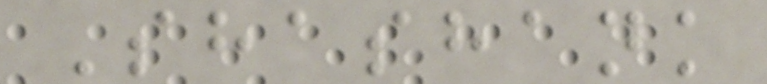Shashank
